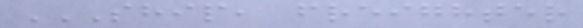SHIP, FREIGHTER
